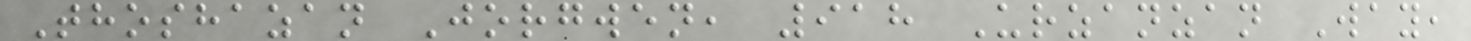Thoshazan Jorgwen, 918 Urzanzan Way,
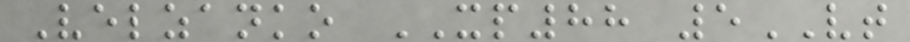Velzanko XP88 5VT
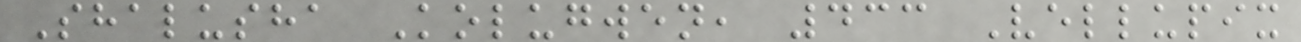Shalusha Kolugwen, 433 Vellupix
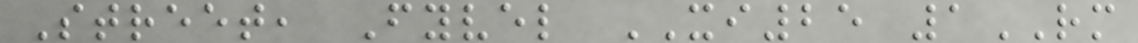Street, Fyvel XI25 1RM
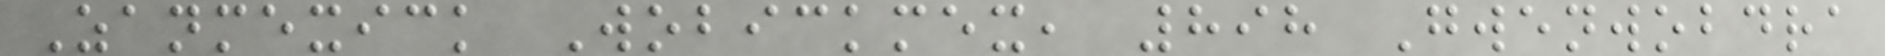Zanmexick Wobickmex, 898 Gwenwobdra
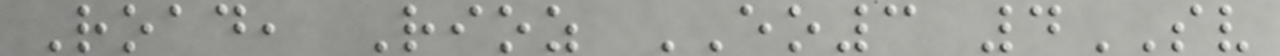Road, Rioz EO3 4SV
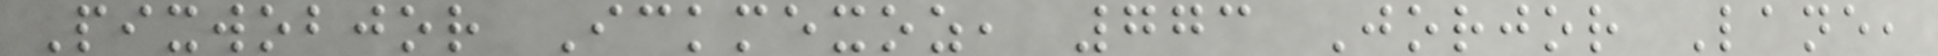Pixwobjor Ickmexoz, 773 Jorjor Lane,
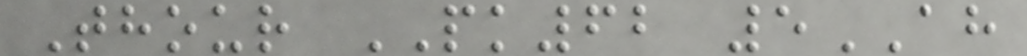Thour PK62 5AH
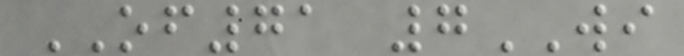OF71 7WI
